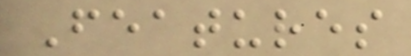Features
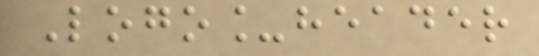Logo_header
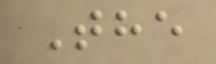The
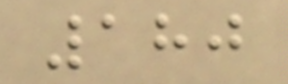180
